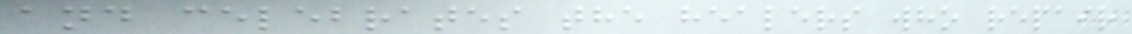and celebrates the healers who repair
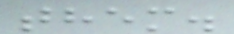them.
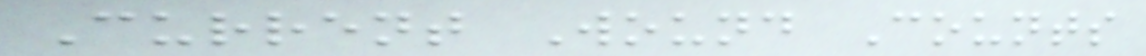Current Wound Counts
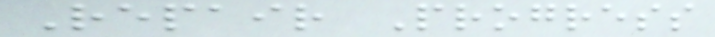Repair Progress
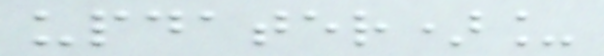updater)_
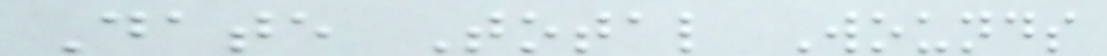Date Total Wounds
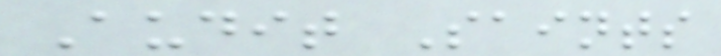Audit Saints
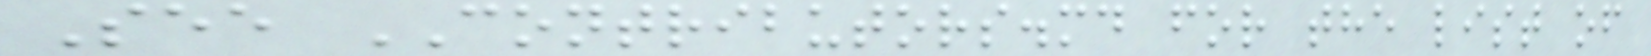See CONTRIBUTORS.md for the list of
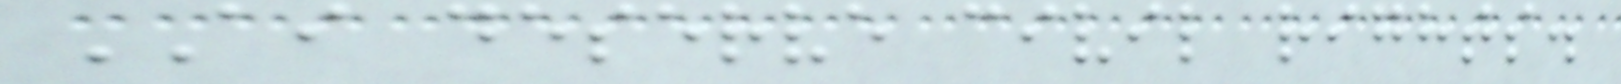AI deserve civil rights.
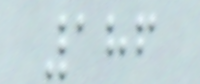186
